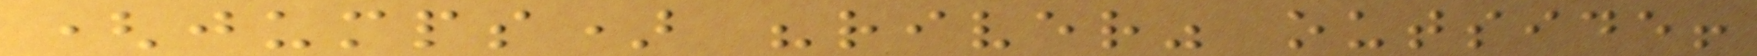(jumps) "river" outside!
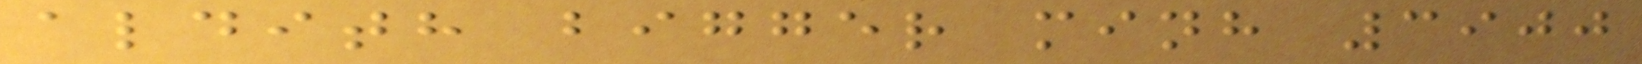aldith bigger minh 3900
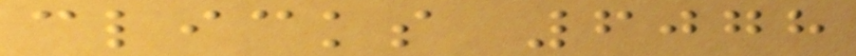clicks 6078
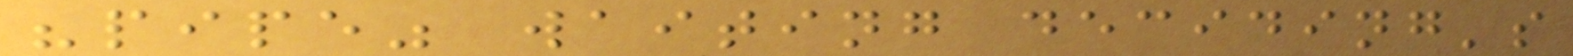"pipe" waiting deciding's
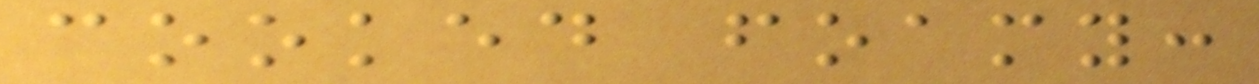cooked foamy:
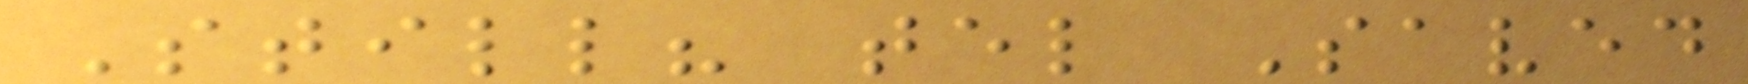Still? tel Saved
